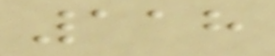118
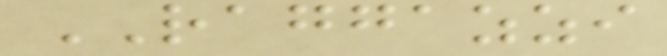RAGGAZZI
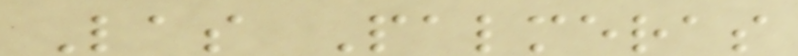Las Palmeras
